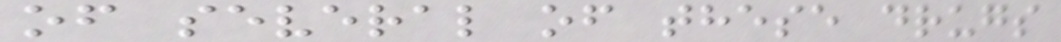of several of these drugs
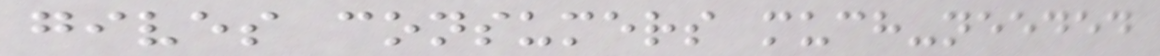gives consumers much-needed
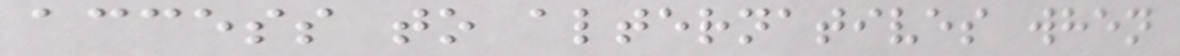access to alternatives when
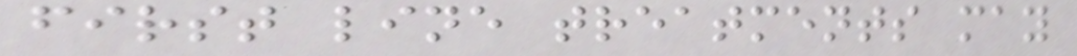first line treatments may
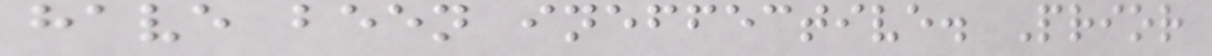have been ineffective. Prior
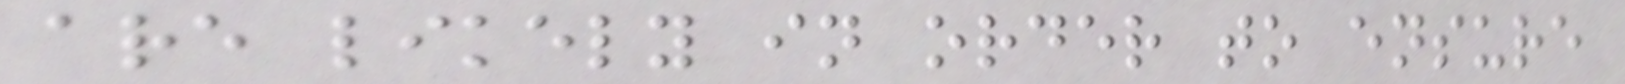are likely in order to ensure
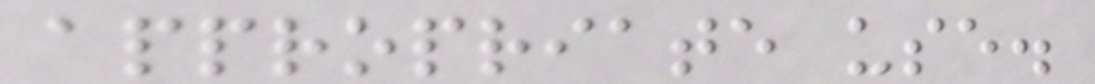appropriate use.
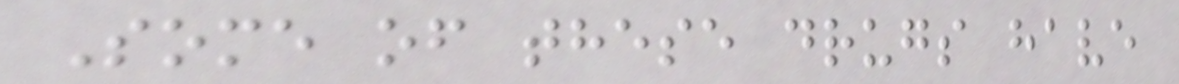Some of these drugs have
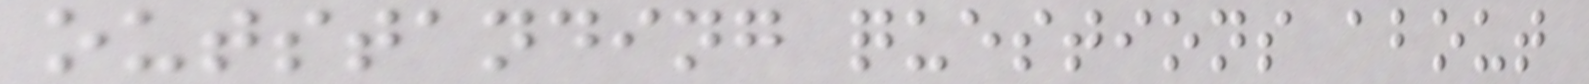outstanding questions about
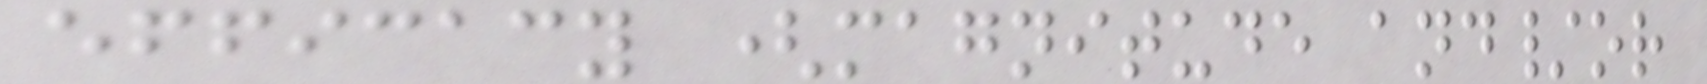efficacy (magnitude and/or
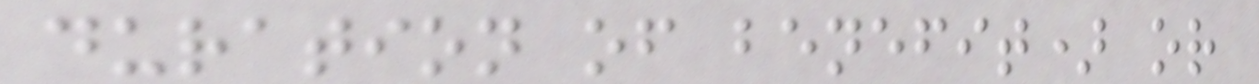duration of benefit) or
